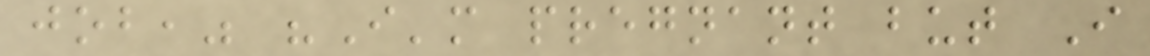job," "I'm pregnant but I
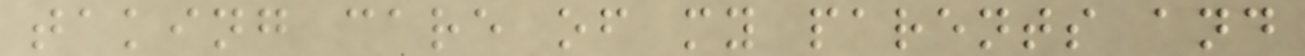taking care of my parents and
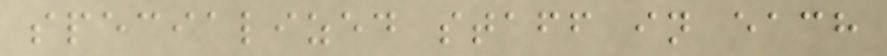specialized staff in each
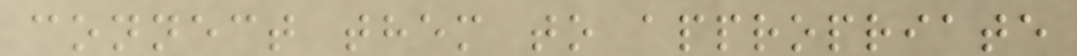connect them to appropriate
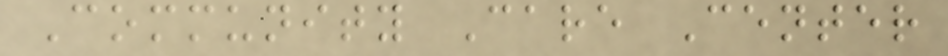Community Care Center
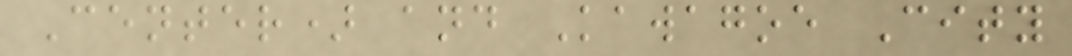Center) and Kawagoe City
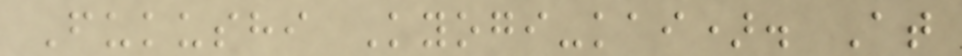Fukushi Kyogi-kai). At
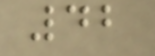42
